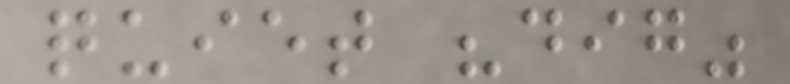quiet "dig"
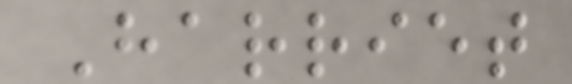Harriet
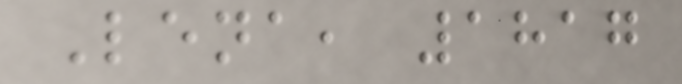Lena, 1817
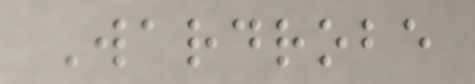Wardrobe
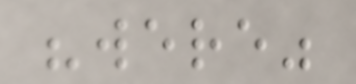"were"
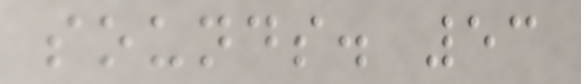sounds. 53
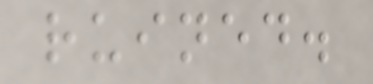ruined.
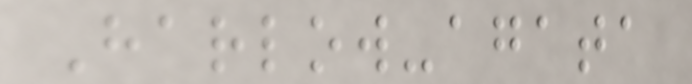Harlow-agata
